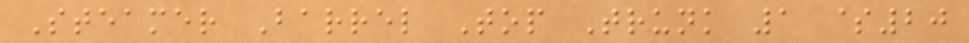Steamer Barrel Top Trunk 1 $20
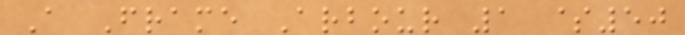A Frame Arbour 1 $50
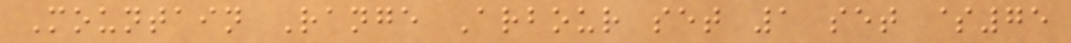Mountain Range Arbour set 1 set $75
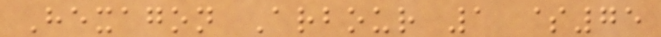Hexagon Arbour 1 $75
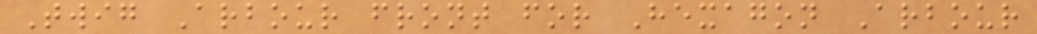Twig Arbour front for Hexagon Arbour
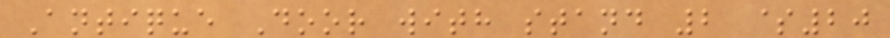Antique Door with stand 2 $20
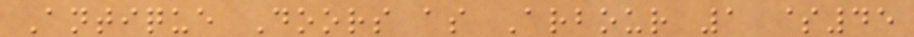Antique Doors as Arbour 1 $45
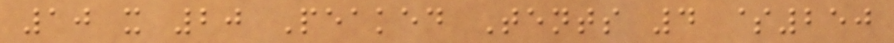10 x 20 Peaked Tents 4 $250
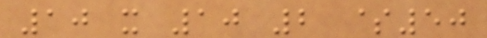10 x 10 2 $50
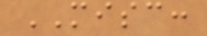MISC:
